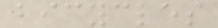bicycles
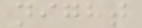night
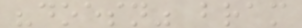"doesn" bram
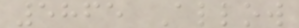5865 Allow
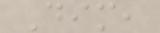Dim,
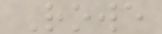Rowe
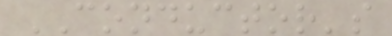CONDUCTOR's
